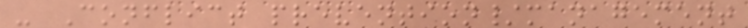- Conflict prevention/management
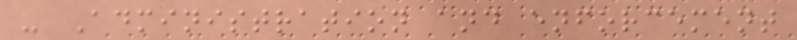- Administration and enforcement
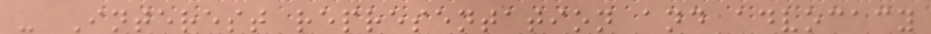- Interest representation and advocacy
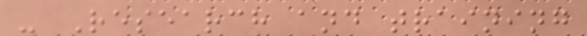- Research and training
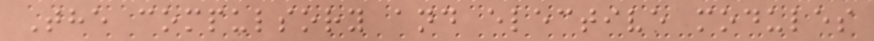The compulsory and elective modules
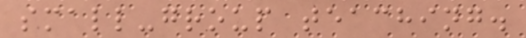small-group teaching.
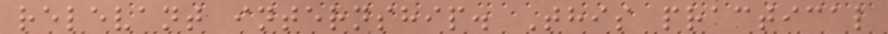relevant internship. This practical
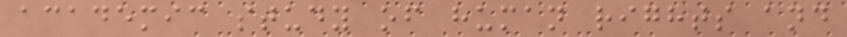academic study of human rights and
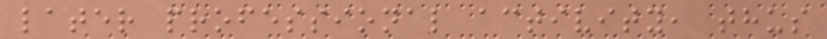later professional activity, thus
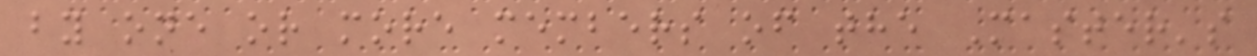by one or more members of the Master's
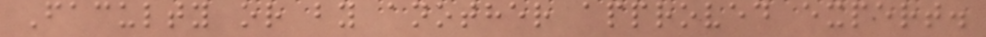Faculty or by another approved expert.
